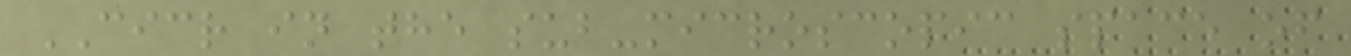CICR in the sub-microscopic space of
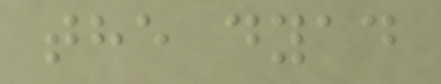the dyad
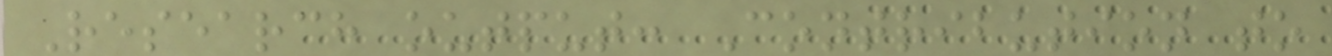Research output: Contribution to
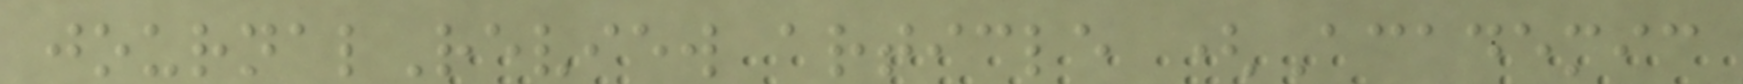journalReview article (Academic
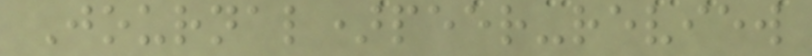Journal)peer-review
